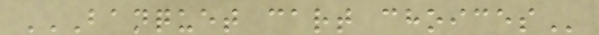BANQUET CART CHOICES
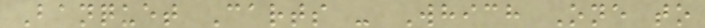Banquet Carts - Which One to
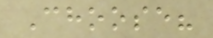Choose?
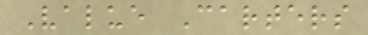Value Carters
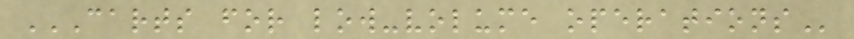CARTS FOR LOW-VOLUME OPERATIONS
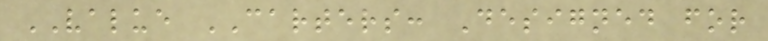VALUE CARTERS: Designed for
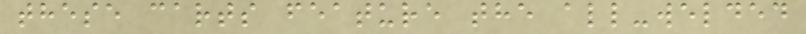these carts feature the all-welded
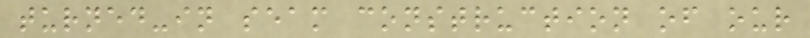turned-in seam construction of our
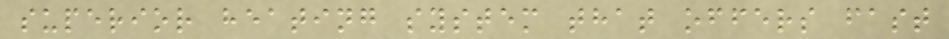superior heating system that offers fast
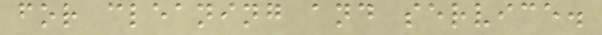for cleaning and service.
